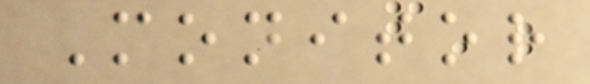Monitor
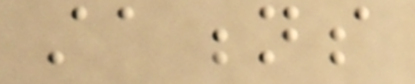stations
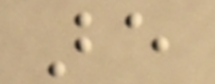are
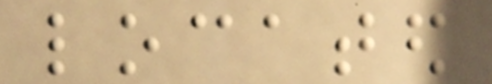located
